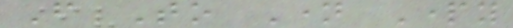From To Name Party
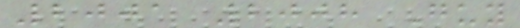2001 2008 Guy
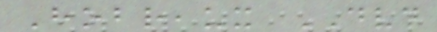Hobreaux DVD
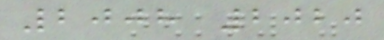2008 2020
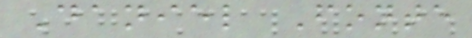Daniel Fonte
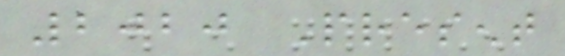2020 Present
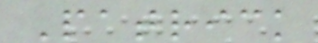Patrick
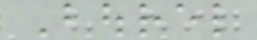Bourel
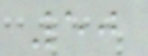50
